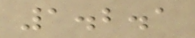1.2.1
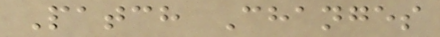Patch Changes
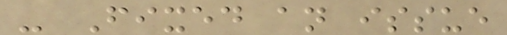- Fixed an issue
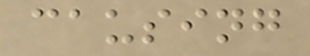causing
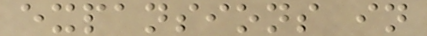expansions in
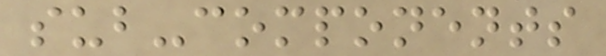sub-components
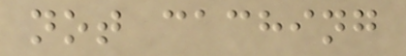not caching
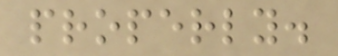properly.
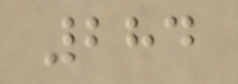284
